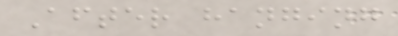After hanging
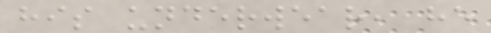his underwear, he
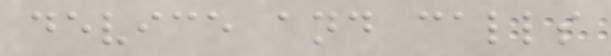device and calls
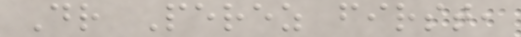Dr Perez first,
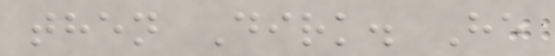then Dirk. He
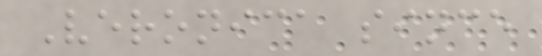Veronica since
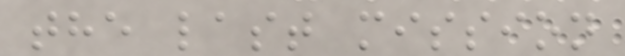the last mission
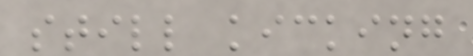still kicking
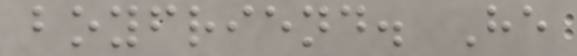boyfriend. He
